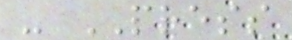- PRESS
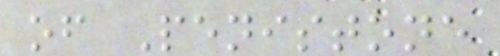of Penistone
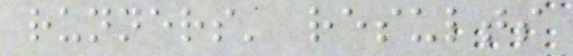runners' results
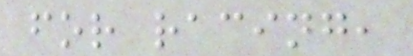for racing,
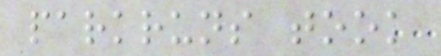parkruns took
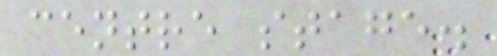centre stage.
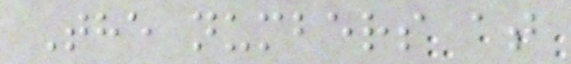The numbers at
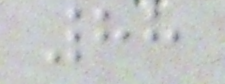88
